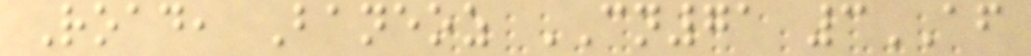Road, Baneoz CN71 3AF
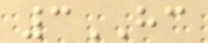3HC
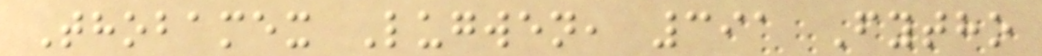Thobamex Lugwen, 391 Fytho
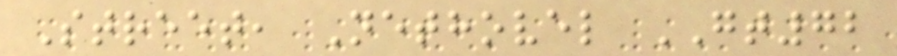Street, Nethovel GT72
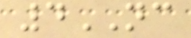4NC
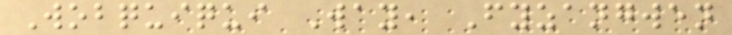Wobquiqui Way, Fyzangwen
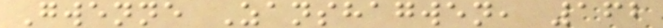Gwenne Zanshagwen, 162
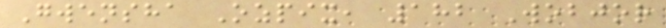Gwensha Ozpix, 182 Wobjor
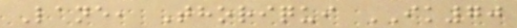Lane, Thoriqui IK70
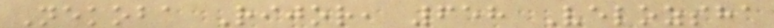Nekoba Rijor, 658 Velozsha
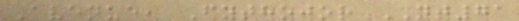Avenue, Fythojor NT71
